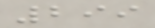299
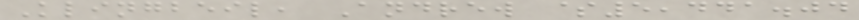Klingbeil, Andrew $5,441.04
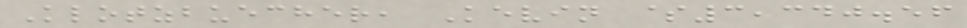Klotzbuecher, Kevin $3,340.56
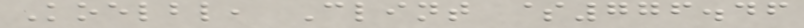Koelbl, Clint $776.46
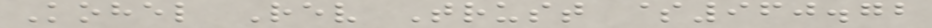Kohel Rev Trust $960.72
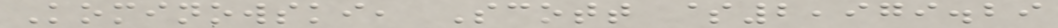Kominowski, Scott $2,979.29
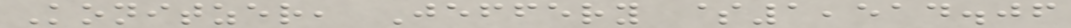Konitzer, Jeffery $1,514.06
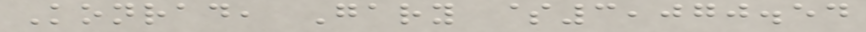Konrad, Gary $3,070.54
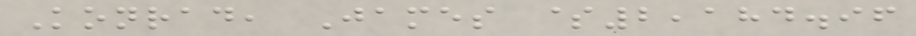Konrad, James $2,184.96
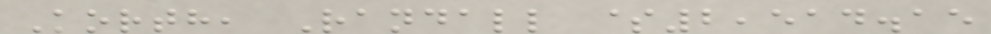Korth, Randall $2,514.15
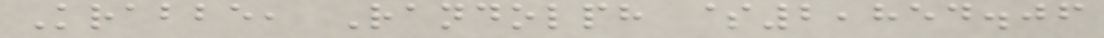Krabbe, Randolph $2,854.06
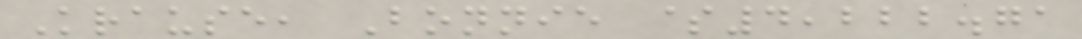Krause, Bonnie $4,222.71
